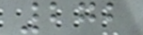272
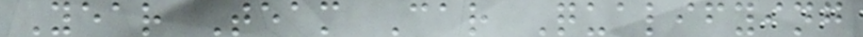Year Team Car Qualifying
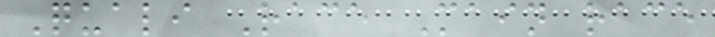Quali Race Main race
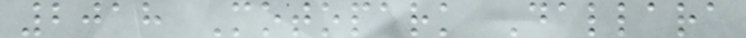2018 Motopark Dallara
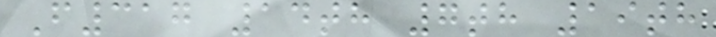F317 14th 7th 19th
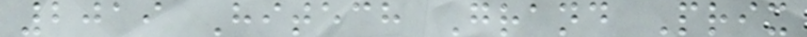2019 Hitech Grand Prix
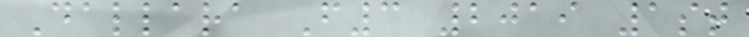Dallara F3 2019 1st
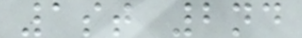1st 2nd
